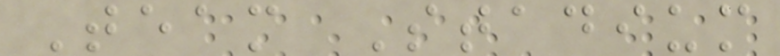Team Stadium
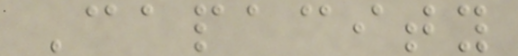Capacity
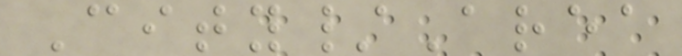City/Area
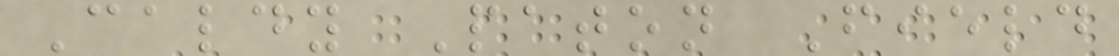Caldy Paton Field
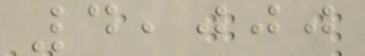4,000
